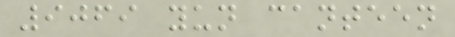9069 yun canteen
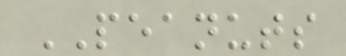PEANUTS
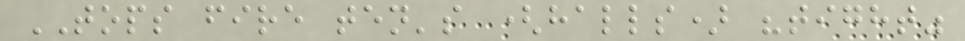TOPS fire ten's (halls) "tight"
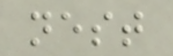nest
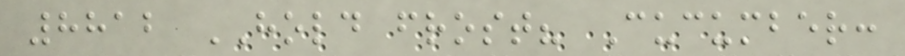8812 HOLD frost? Cucumber:
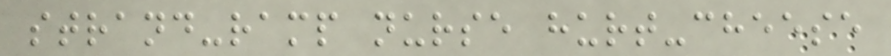strand-ramp nurse hurt-cheese
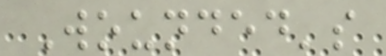Wounded's
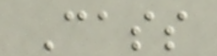Cass
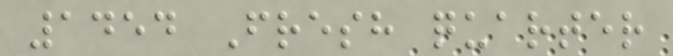1454 Fresh quarter
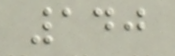140
